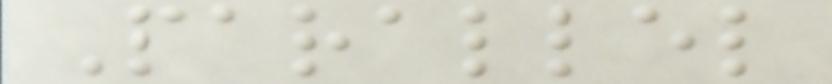Parallel
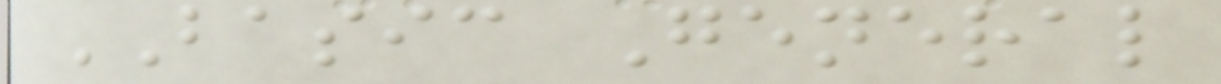BASIC General
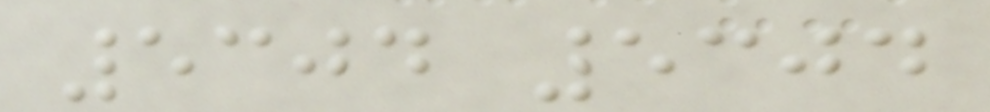5304 5304
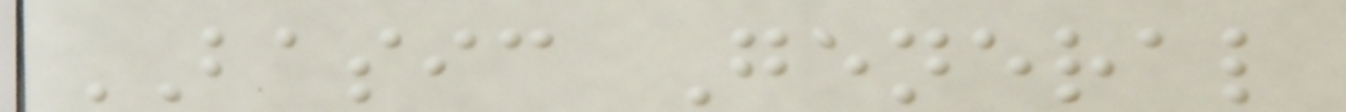BASIC General
